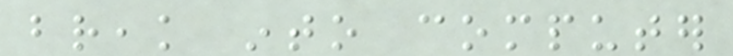break into computer
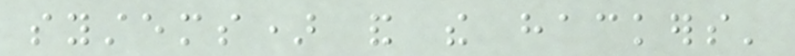systems) and the hackers'
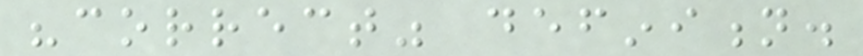"correct" definition.
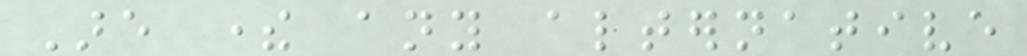Are there any alternative
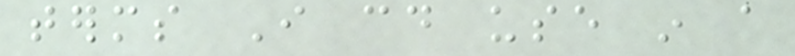terms I could use in a
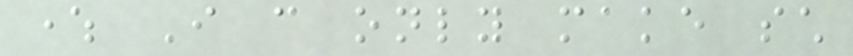where I can only make such
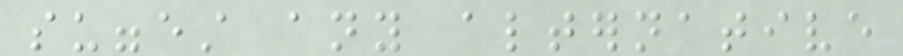suggest any alternative
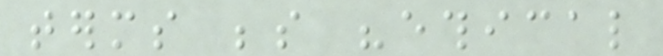terms beside "ethical
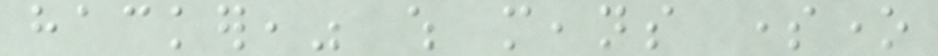hacker," which means someone
